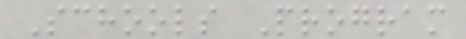Schools Program
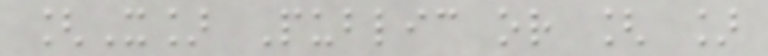[X] Public or [ ]
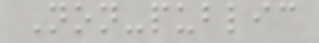Non-public
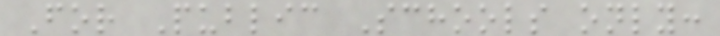For Public Schools only:
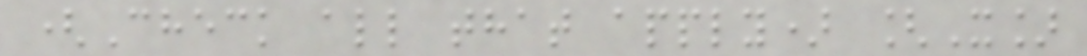(Check all that apply) [X]
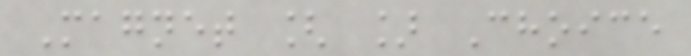Magnet [ ] Choice
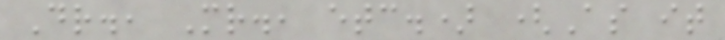Dr., Mr., etc.) (As it
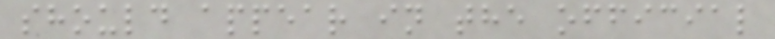should appear in the official
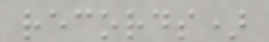records)
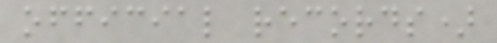official records)
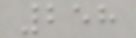258
